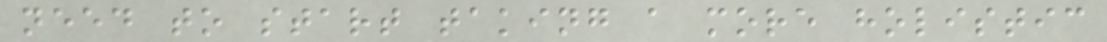need to start taking a more holistic
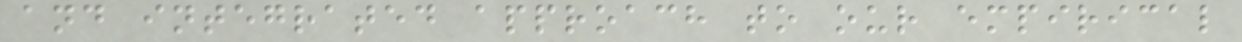and integrated approach to our empirical
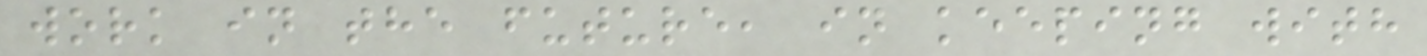work in the future, in keeping with
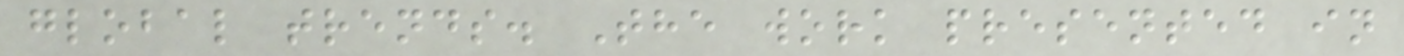global trends. The work presented in
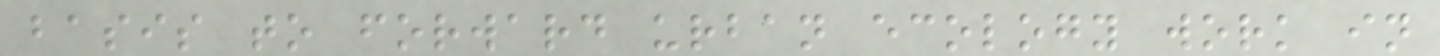basis to forward urban ecology work in
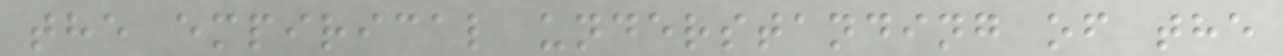the empirical understanding of the
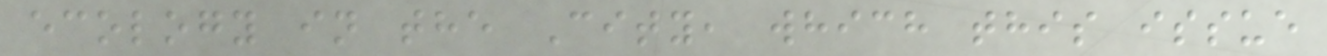ecology in the City, which this issue
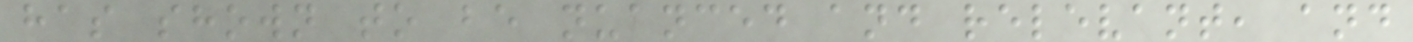has shown to be nuanced and relevant, and
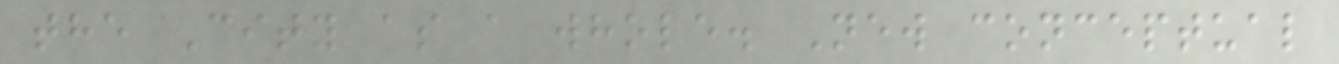the City as a whole. New conceptual
